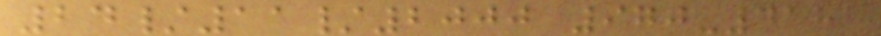24/11/2000 970-4181
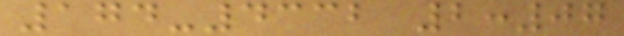174-4332 2:07
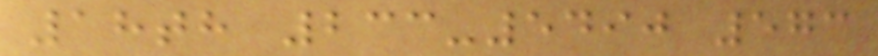18th 233-5490 573
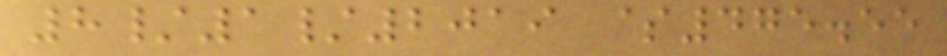8/1/2019 $475.55
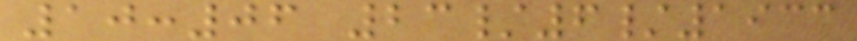10:06 23/6/1933
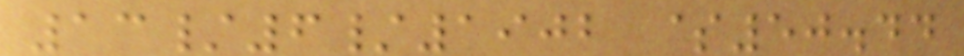13/6/1902 $50.44
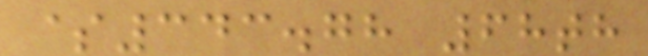$343.78 68th
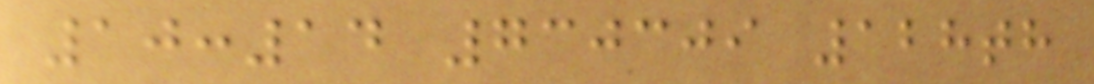10:14 730309 128th
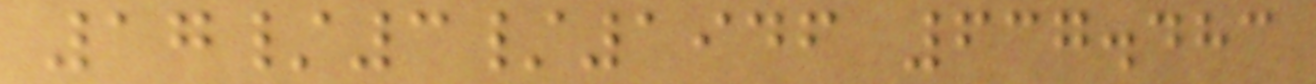17/3/1946 637.483
